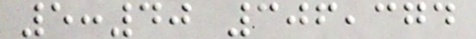5:40 306,374
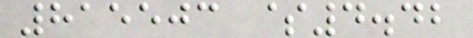815503 $4.42
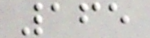165
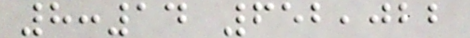8:14 652,022
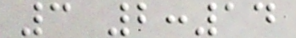3 2:14
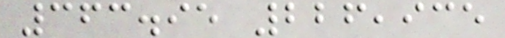363.95 226,935
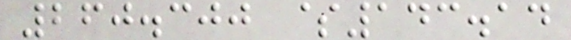260.300 $143.14
